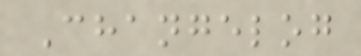Changelog
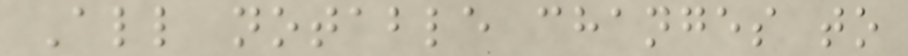All notable changes to
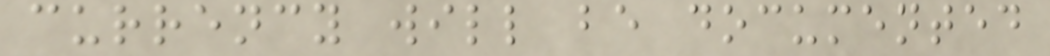currency will be documented
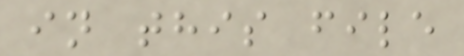in this file
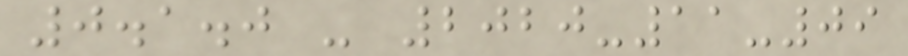0.1.0 - 2020-11-09
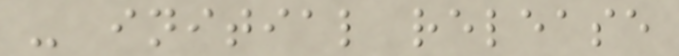- initial release
